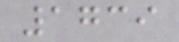1739
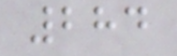284
